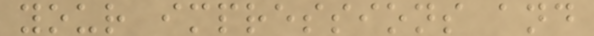your impressions and
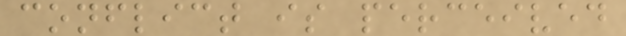conflict is perceived
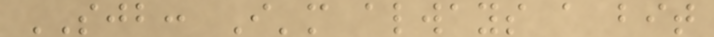SJB: I'm always a bit
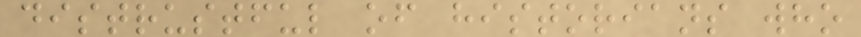distrustful of historians who
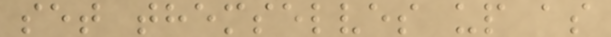set themselves up as
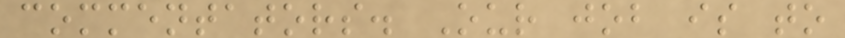commentators. Our job is to
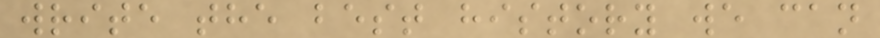write the best history we can
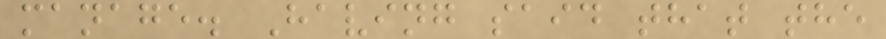manage. Having said that the
